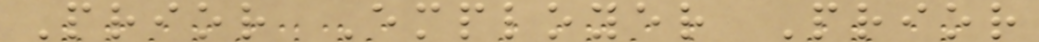Prior Employer Prior
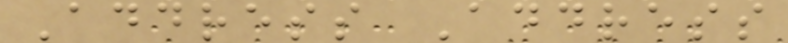Address Address
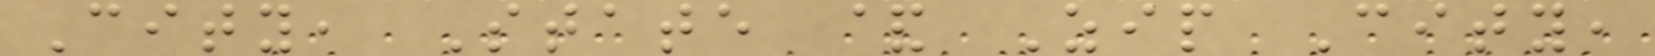City, State & Zip City,
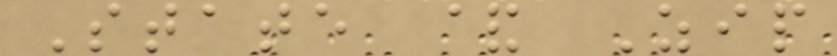State & Zip
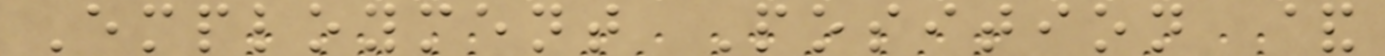Employment Position &
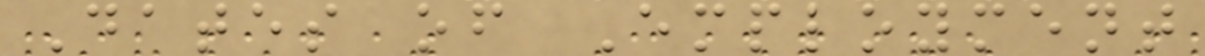Dates of Employment
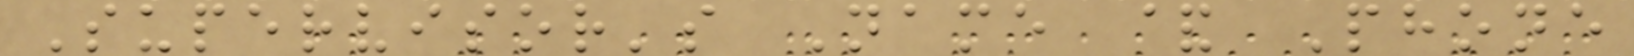Supervisor's Name & Phone
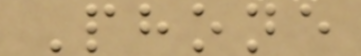Phone
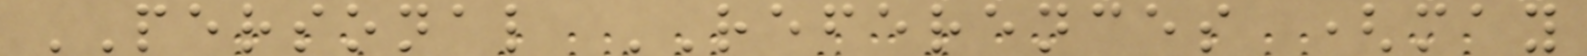PERSONAL REFERENCES (may
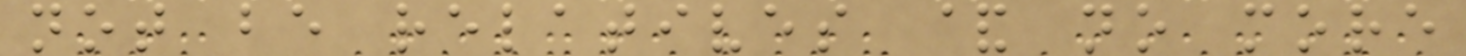not be relatives & no more
